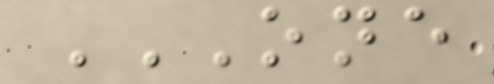ONE
